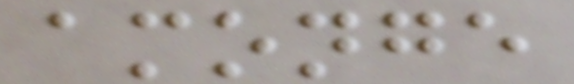amonge
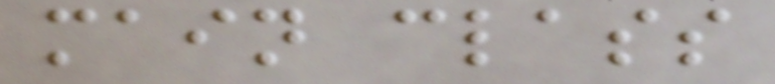main class
